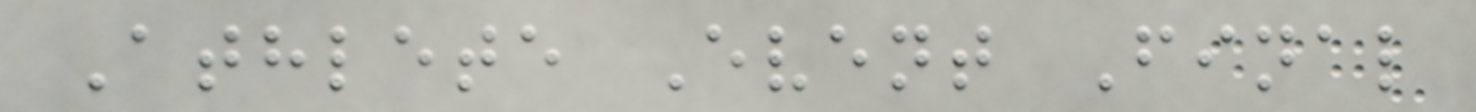Athlete Event Final
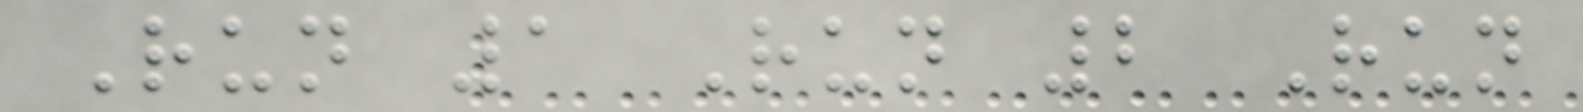Run 1 Run 2 Run
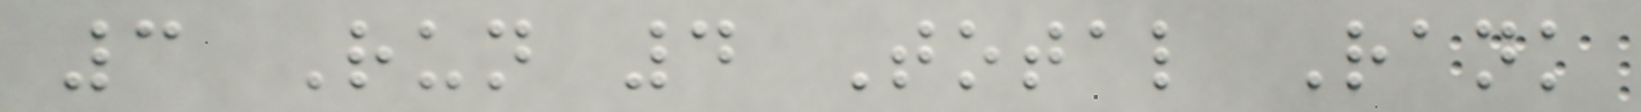3 Run 4 Total Rank
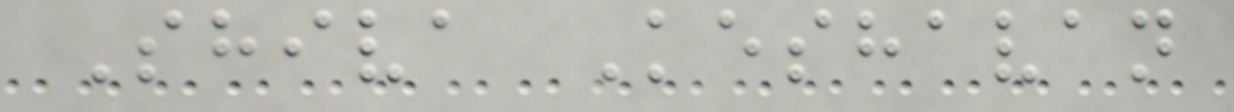Shiva Keshavan
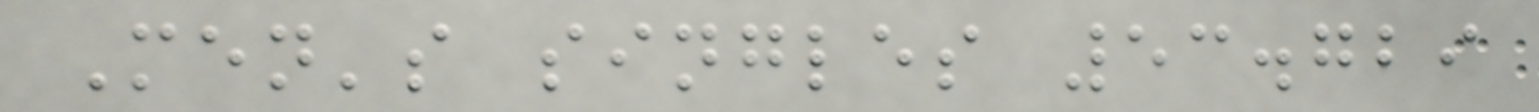Men's singles 53.729
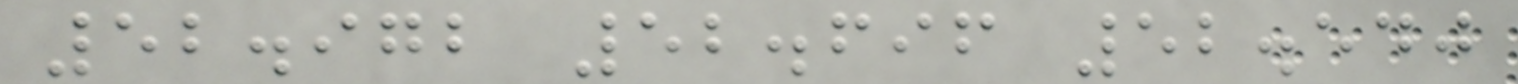52.972 52.696 52.540
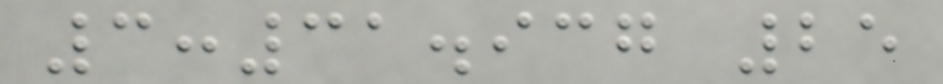3:31.937 25
